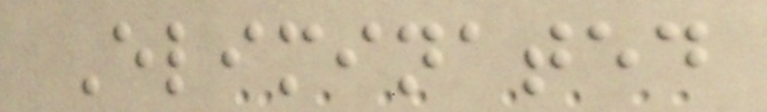Eliminated
